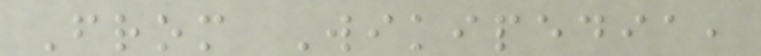From Wikipedia,
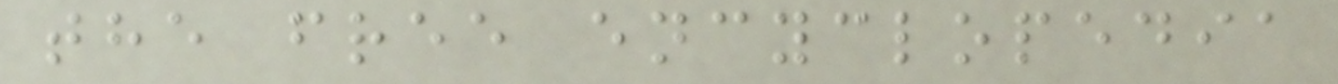the free encyclopedia
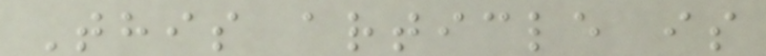This article is
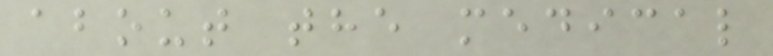about the medical
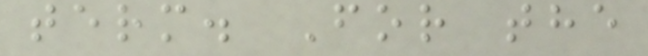term. For the
